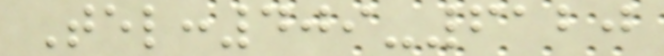Tel:409-6120
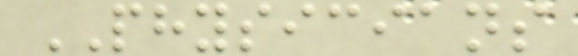PHYSICIANS
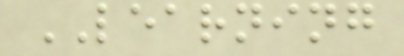LEARNING
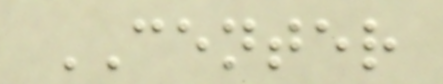CENTER
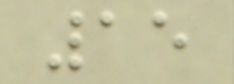15
